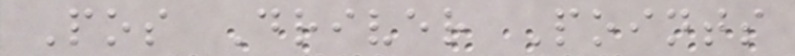Pos Driver Points
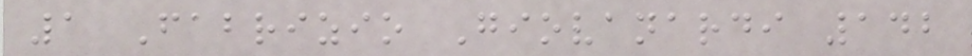1 Fabrizio Giovanardi 142
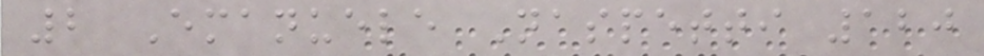2 Emanuele Naspetti 120
